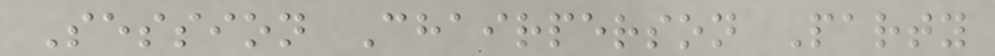Session Chairperson Party
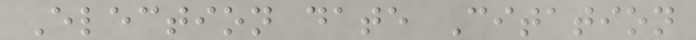Election date Citation
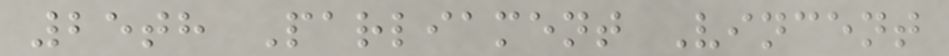25th Parliament Vincent
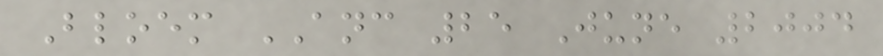Bloem ANC 25 June 2004
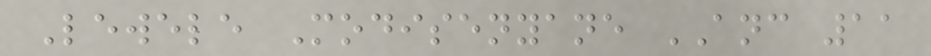Lewele Modisenyane ANC 11
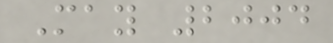May 2004
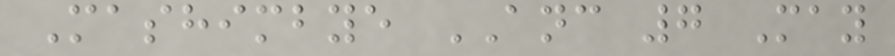Mashimbye ANC 7 May
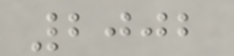2002
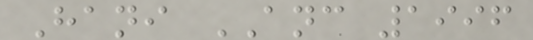Hani ANC 1996
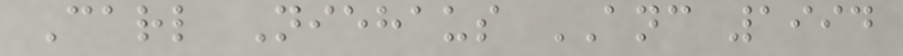Carl Niehaus ANC 1994
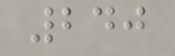240
